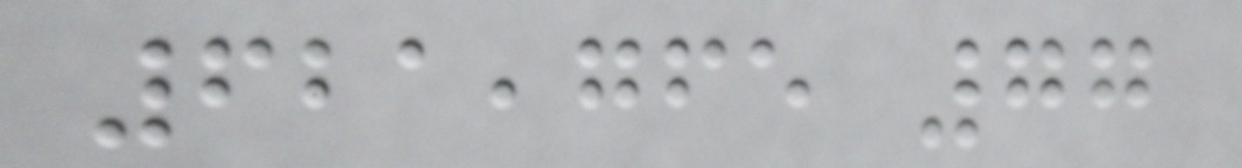621,765 77
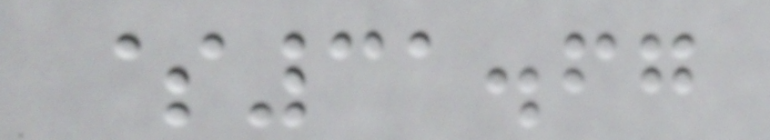$31.67
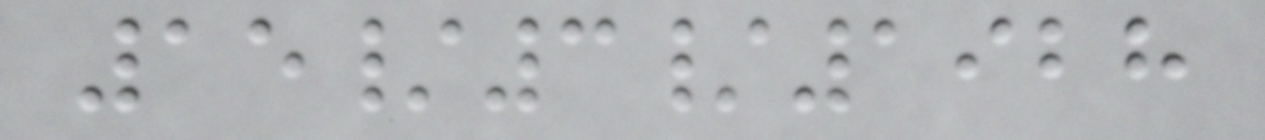15/3/1928
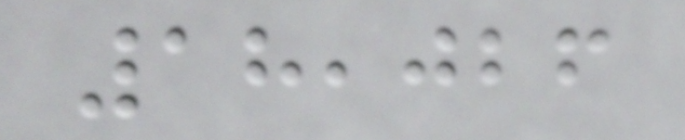18,026
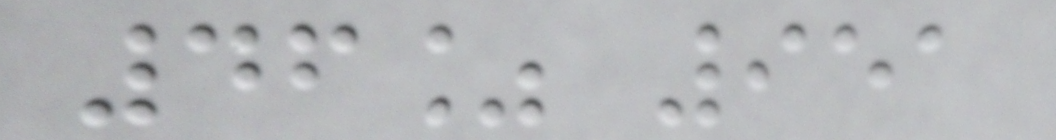46% 951
